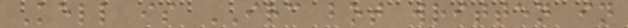Kell is IRC bot written in
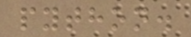python.
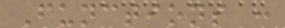Functions :
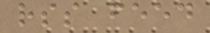rss feed
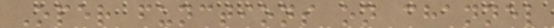Oper functions on channel
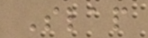Slap
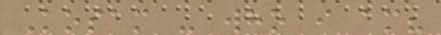Kosam - who i am?
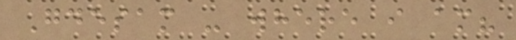Gdesam - where i am?
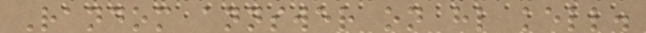Random annswer on hl kell.
